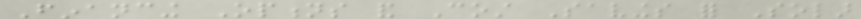Financing Options and Cost Savings for Solar
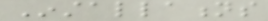Installations
